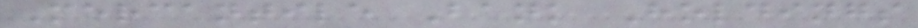Mercantile Bank Holdings
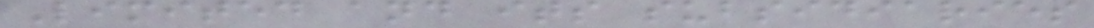Limited and its subsidiaries
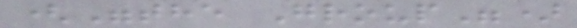("the Group")
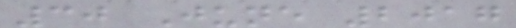30 June 2017
